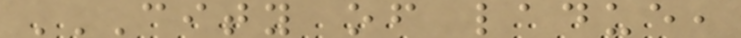CITY OF LADUE,
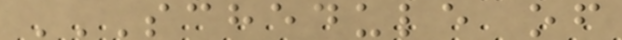SCHEDULE OF
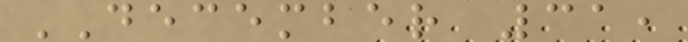DECEMBER 31,
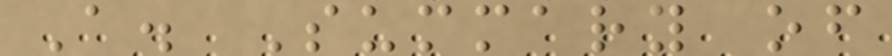A. Summary of
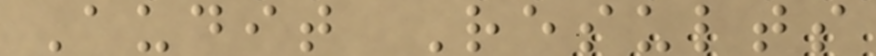Audit Results
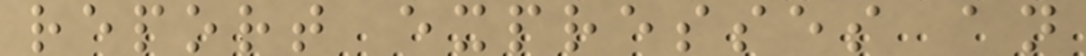report expresses an
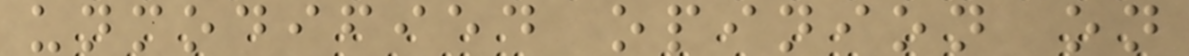unmodified opinion on
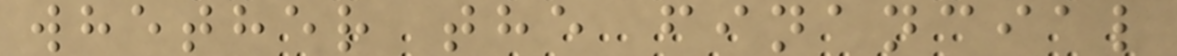whether the financial
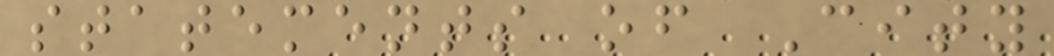statements of City
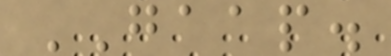GAAP.
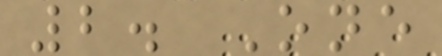2. One
